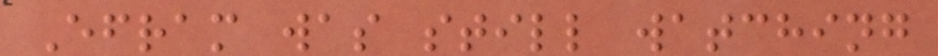Efram was still watching
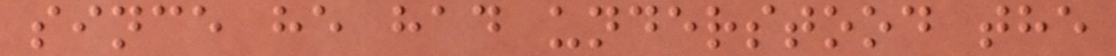since he had understood the
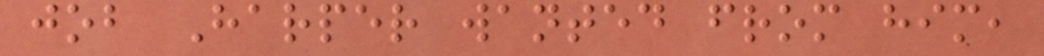job Harper wanted from him,
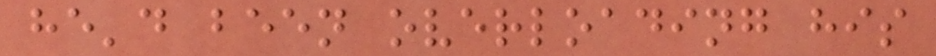he'd been overloading his
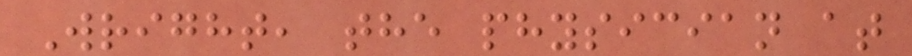Wright, the physician at
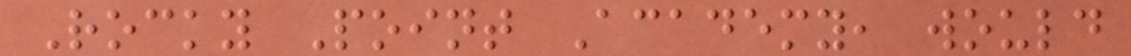Rocky Point Academy, would
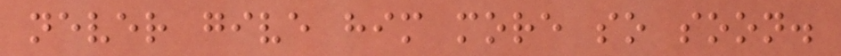never give him more so soon.
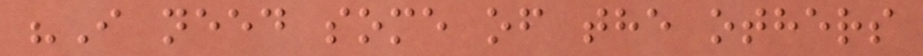"I need some of the others
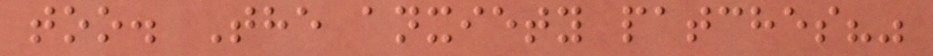too. The anxiety patches?"
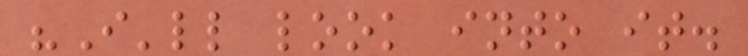"I'll look into it.
